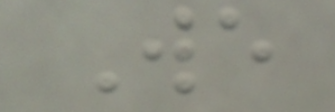We
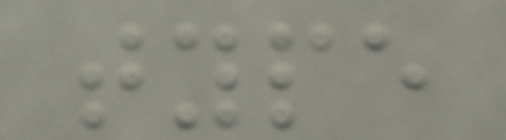type
